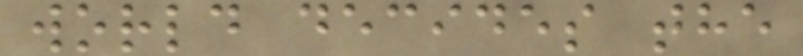world decides the
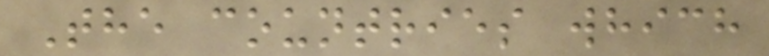The countries which
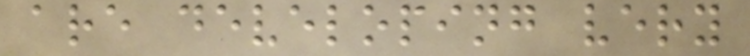are developing very
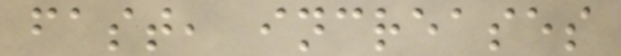fast, increases
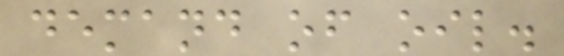demand of oil.
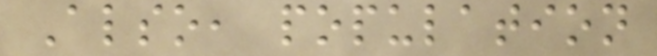Also, population
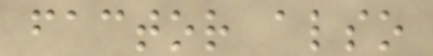factor also
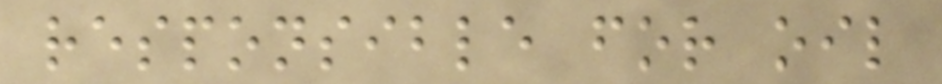responsible for oil
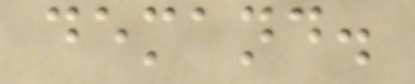demand.
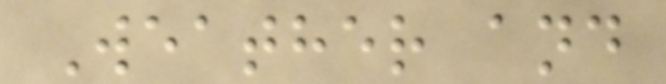Weather and
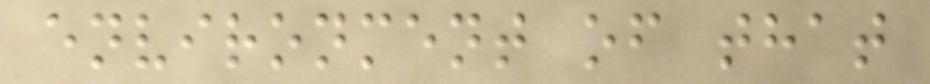environment of that
